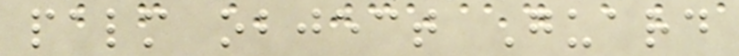palm object Guard
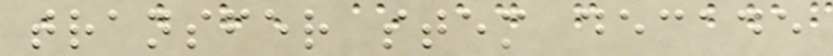transfer stem decade
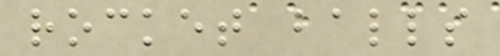rocket balls
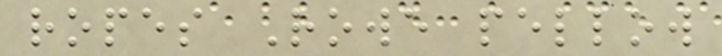ropes Rowe pellow
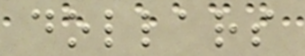dollars
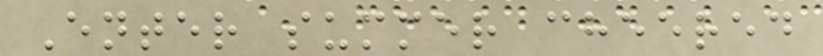Enter summer cheered
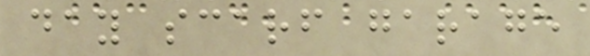day scarf garage
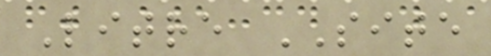Litre SITE
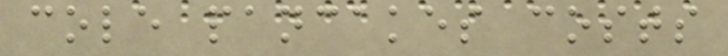cole pancakes costs
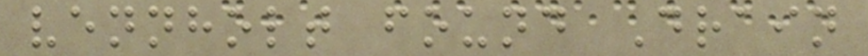vennholt found Drain
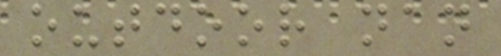outdoor nan
